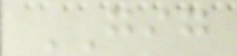GIG
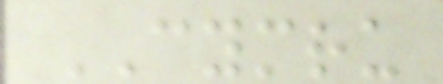CYMRU
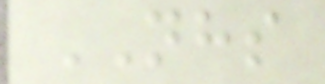NHS
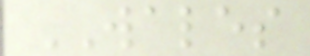WALES
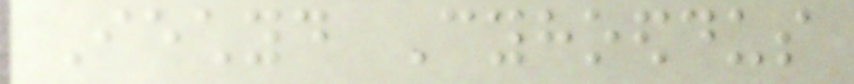Iechyd Cyhoeddus
